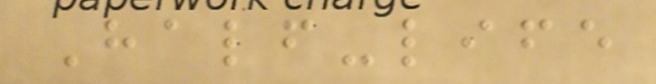Half-life
